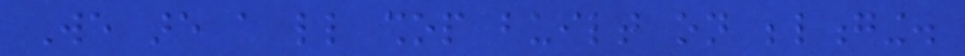We are a little shop built on belonging.
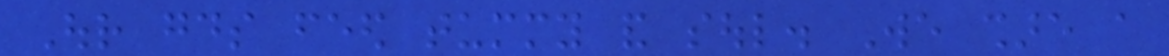Our goods feed tummy and soul. We share a
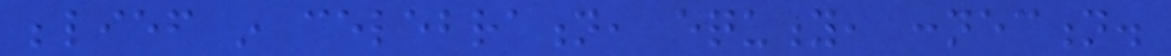belief in celebration, equity, connection.
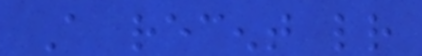A recent letter
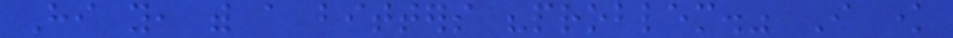Hi you, with a bitters "problem." I know
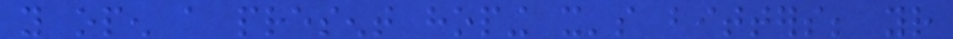you open a present hoping it's bitters; your
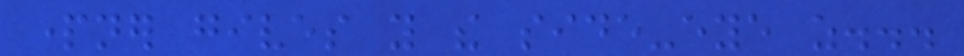partner gives you the side-eye as...
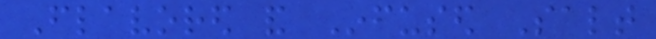Flavored and Infused Salt
